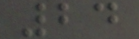24
